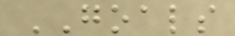GOALS
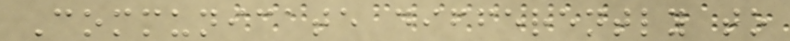Communicate differently to
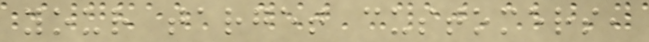your target customers,
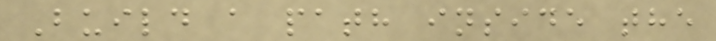Build a path inside the
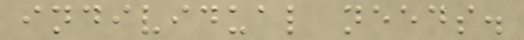individual needs.
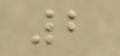2
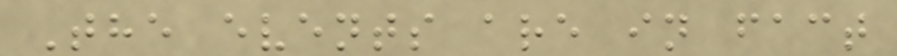The events are in fact
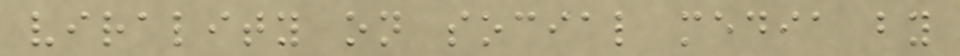virality on social media by
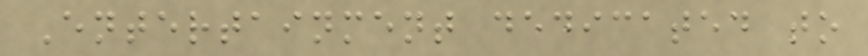Entertainment dedicated to
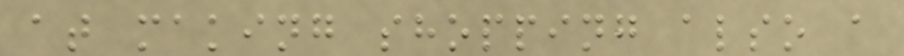at making shopping also a
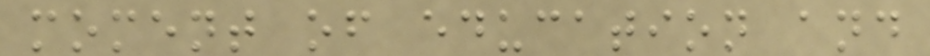moment of education and
